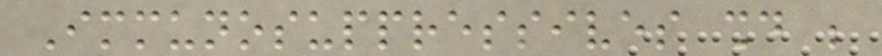Immunosuppressives should be
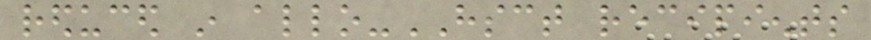reduced in allo-HSCT recipients
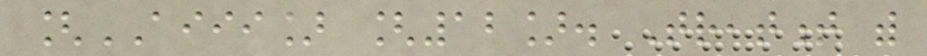[AIII] [12]. Treatment with
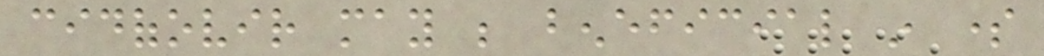cidofovir may be beneficial in some
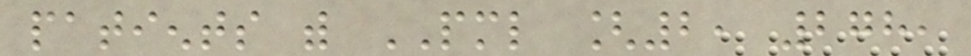patients with PML [2, 278,
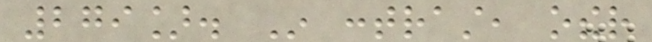279]. In contrast, other
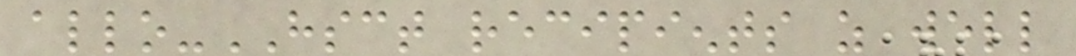allo-HSCT recipients as well
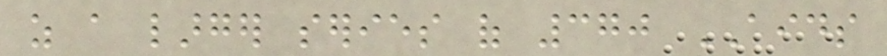as a larger series of 370 AIDS
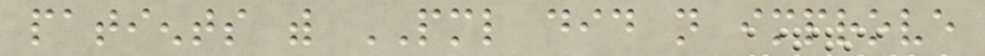patients with PML did not improve
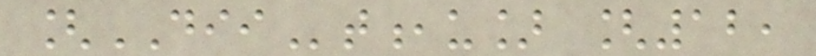[DIIt,u] [12,
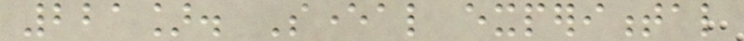221]. Several experimental
